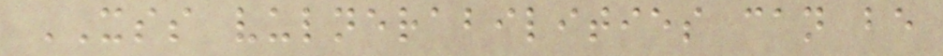XSS vulnerabilities can be
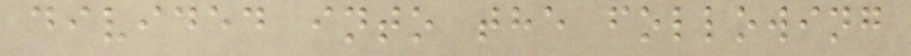divided into the following
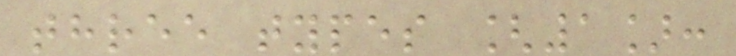three types [1]:
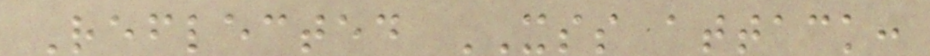Reflected XSS attack:
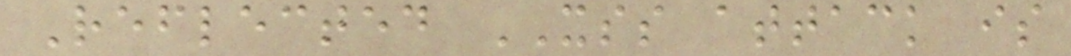Reflected XSS attack is
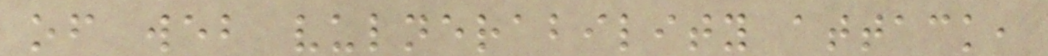of web vulnerability attack,
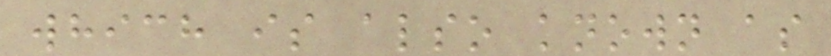which is also known as
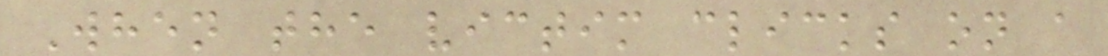When the victim clicks on a
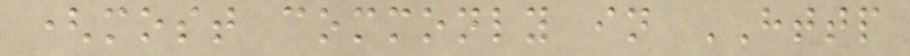(most commonly in HTTP
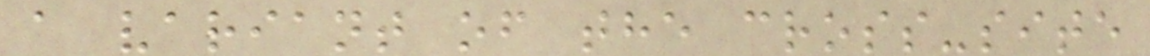a variant of the cross-site
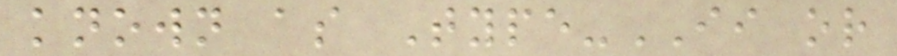known as Type-II or
